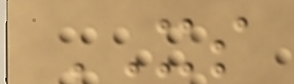XS
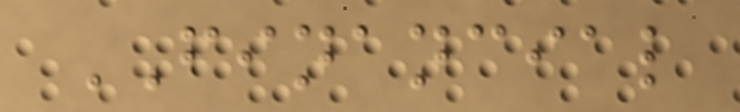FINANCIAL
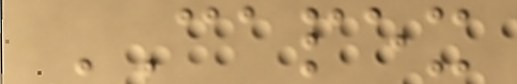CAPEX
